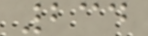234
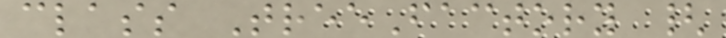class TreeFactory {
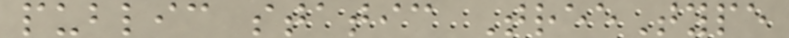public static TreeType
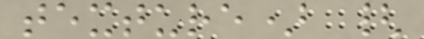texture) {
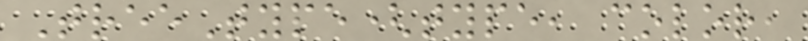TreeType(type, color,
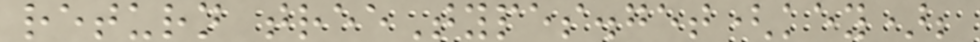return treeTypes.get(key);
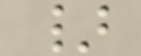}
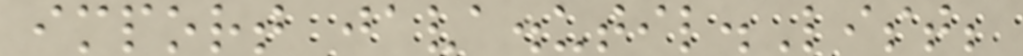import java.util.List;
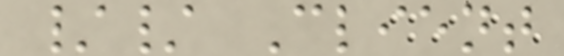// Client
